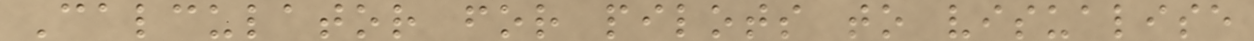Calculator for pilots to visualise
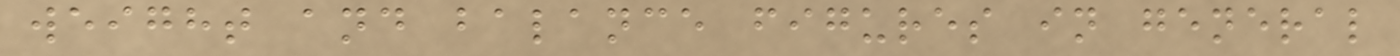weight and balance figures in general
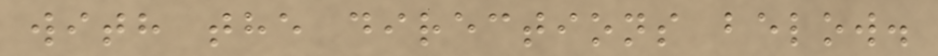with the directions below.
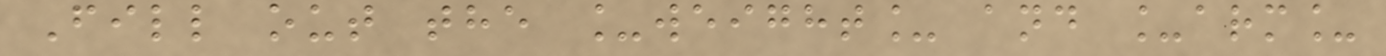Fill out the _weight_ and _arm_
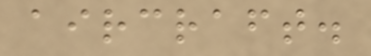aircraft.
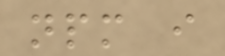npm i
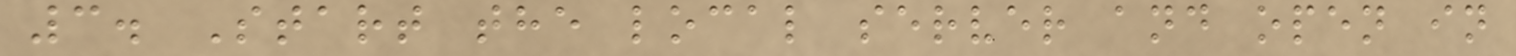3. Start the local server and open in
